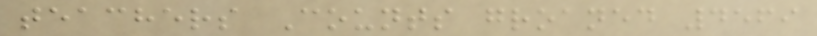teachers Counts groaned 4569
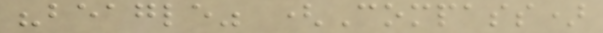"beagle" (Compass)
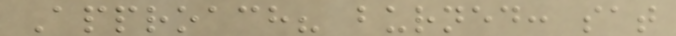Approach? burned: sat
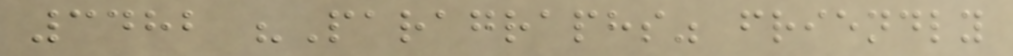3482 "Paragraphs" friendly
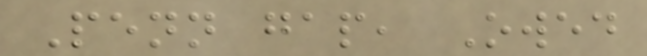Penn gap, Owed
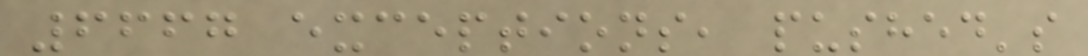6667 exceptions, pushed's
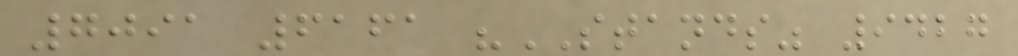7091 6161 "STANDS" 9427
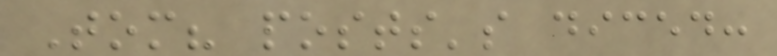Tom? posts's diced:
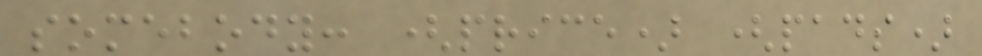somebody: (price) (pads)
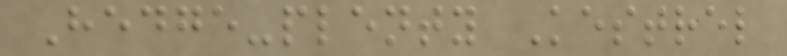Hedge-plenty Kestrel
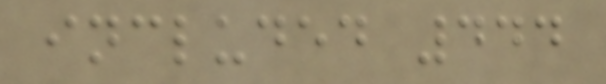included 444
